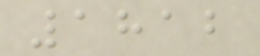1812
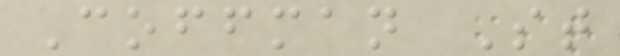Coffman St
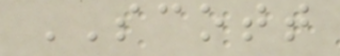SCOTT
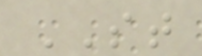ST
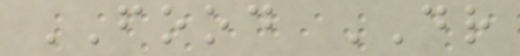FOOD DR
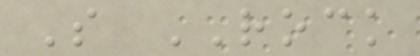S ROCK
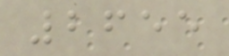2655
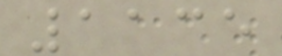1135
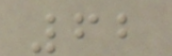62
